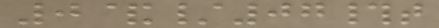0&/07#t
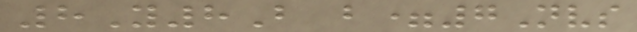8Y8B b=7Nvs
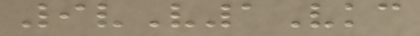9vV1Vkc
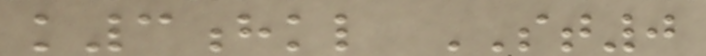k3hkl ST0
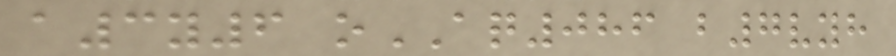a3y6 oAQ086 b7vyh
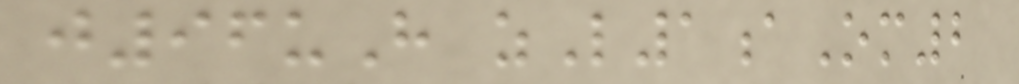j96uH zL1aOm2
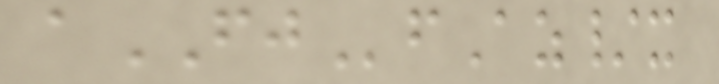aFJfAz/x
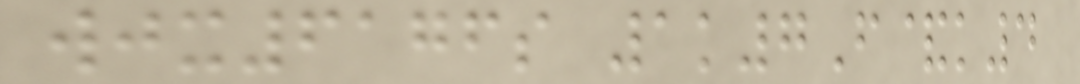wjx6176s 1k7F&k4
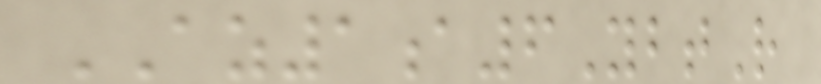AZ1a6YbtR
